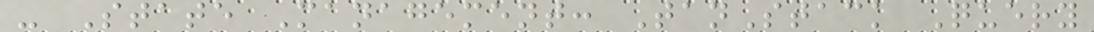- State Management: TanStack Query
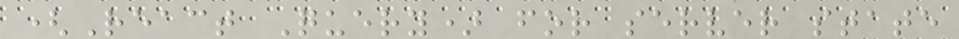(React Query) for server state
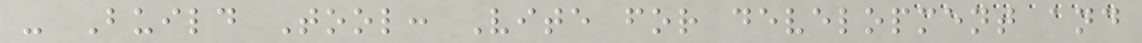- Build Tool: Vite for development and
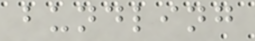bundling
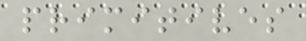primitives
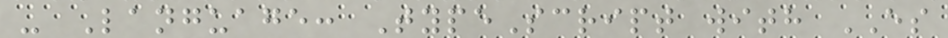- Language: TypeScript with ES
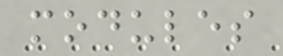modules
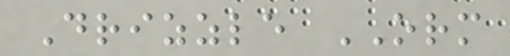Drizzle ORM
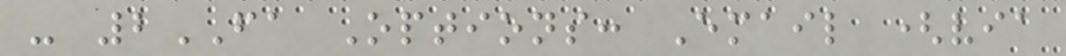- 2FA Options: Email (via
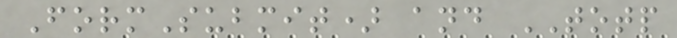FormSubmit) and TOTP
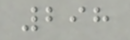298
